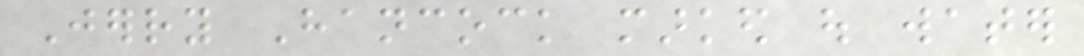Jerry Hancock marked out water
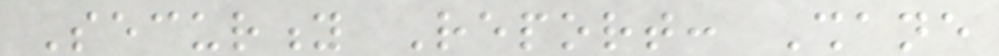Security Report: Shane
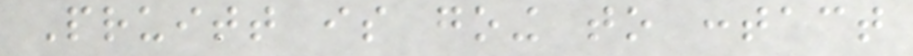Pruitt is going to contact
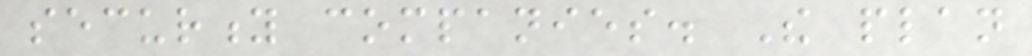security companies. The plan
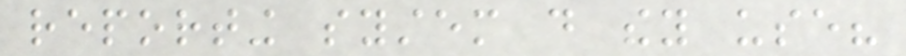reporting system do they use?
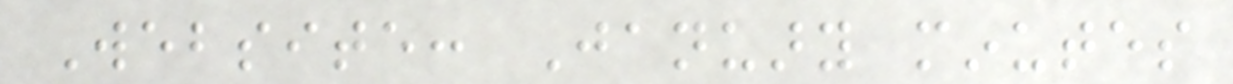Website: January minutes
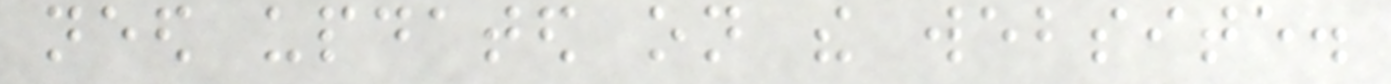need updated on the website.
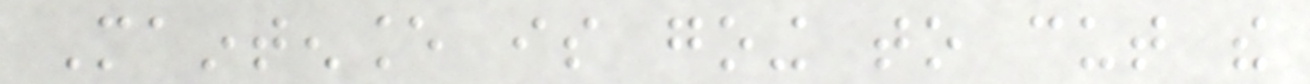Maintenance is going to cut the
